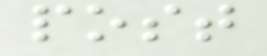post
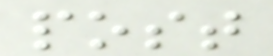post
